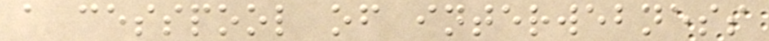a cesspool of interwebness
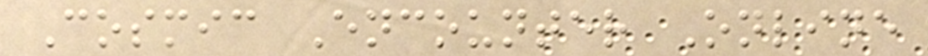Cosmic Encounter Online
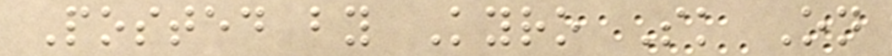Posted by Kyro Sk On
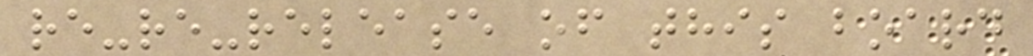re-re-release of this board
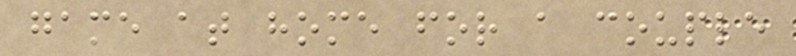game at home for a couple
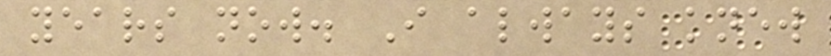years now. I always knew
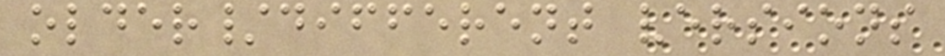older/different versions
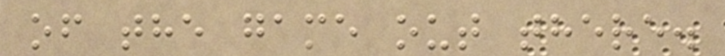of the game out there.
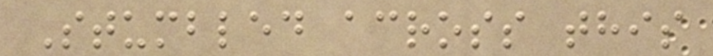Stumbled across this
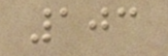103
